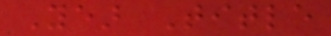Year Title
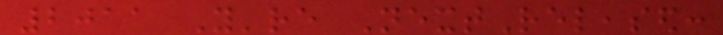2011 You're NextReleased:
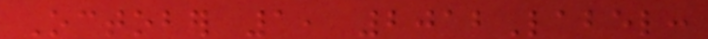October 1, 2012Label:
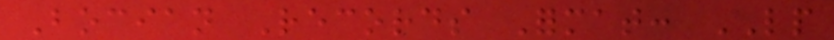Bocian Records Format: LP
